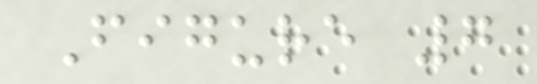Figure 7
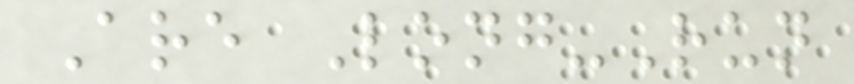Are Long-Run
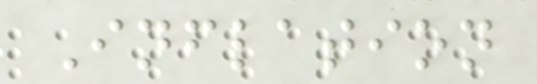Inflation
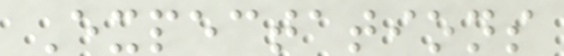Expectations
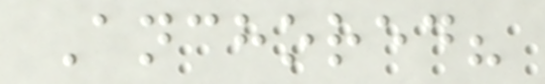Anchored?
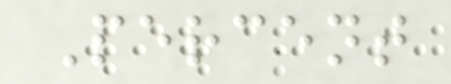Percent
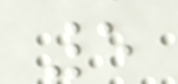5
